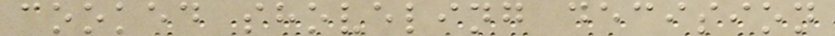cooked shoveling decision
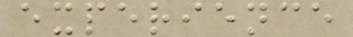experience
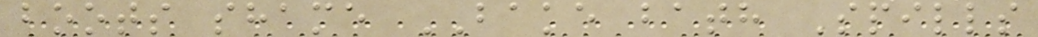boots shame BAKE bath Spills
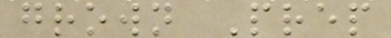grown Prep
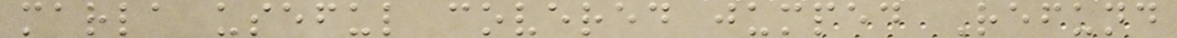marla useful covered jumped Refund
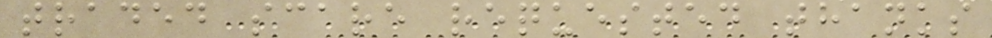traded scare requested thanks
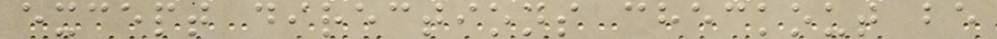except directions checkout be
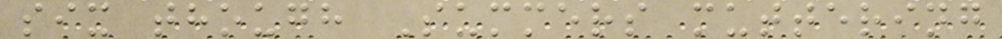six though Summers muttering
